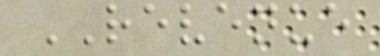REVENUE
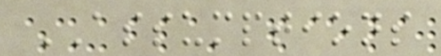ASSUMPTIONS
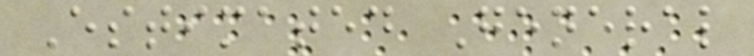Estimated General
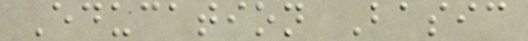Education Basic
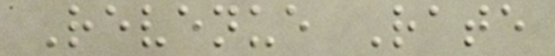Revenue Rate
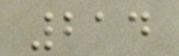214
